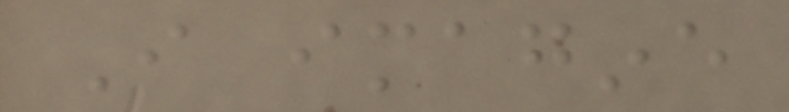I imagine
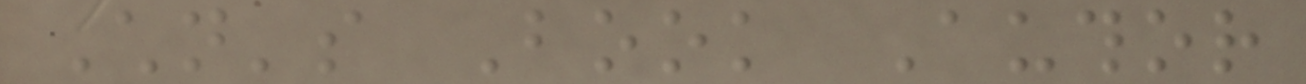Children's Book Author
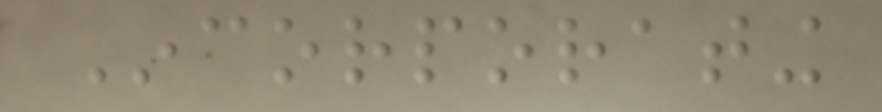Incorporating
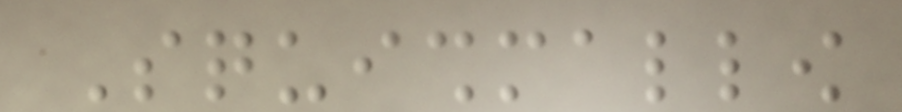Squishmallow
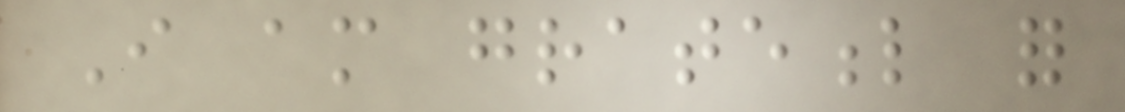I am grateful for
